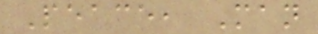Peace, Man
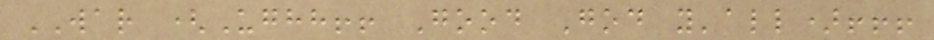WAR (Ughh!! Good God y'all)!!!
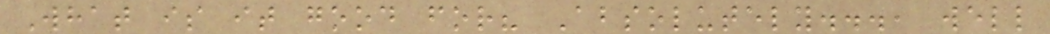What is it good for? Absolutely..., well
